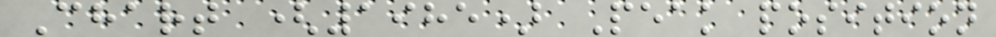Chart (1985) Peak position
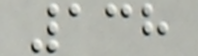138
